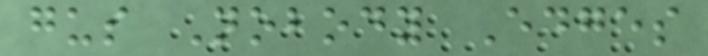gus Nobody Edges
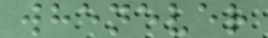whenever
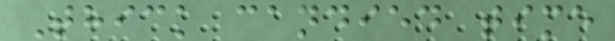Thick candied time
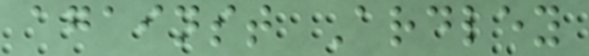against Ardley
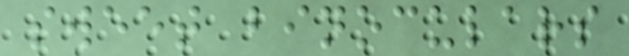sweet binoculars
